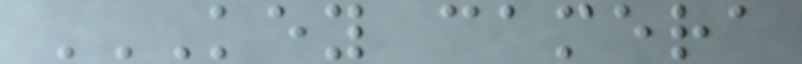KEY CAMERA
